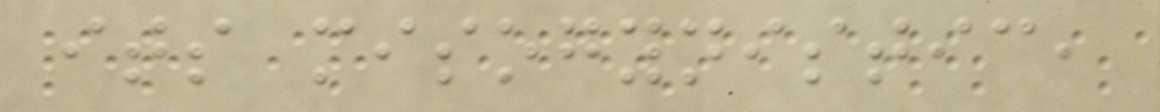its misogynistic,
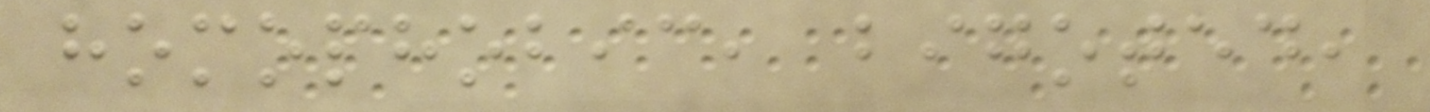homophobic, bigoted,
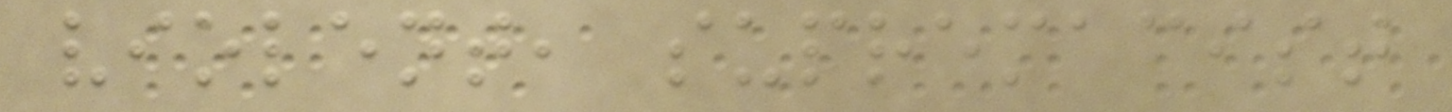violent, supremacist
